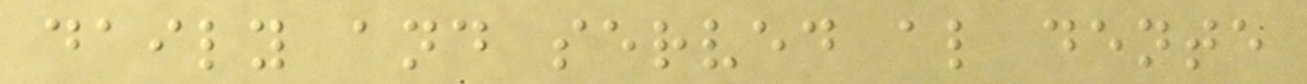daily and served al dente
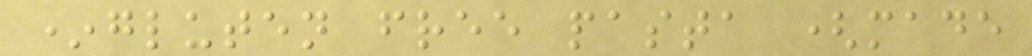*gluten free pasta (made
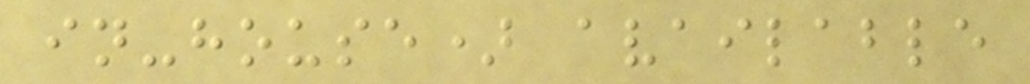in-house) available
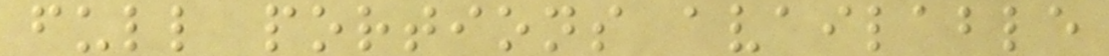full portions available
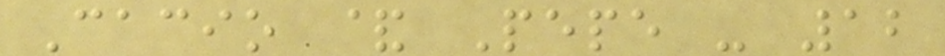Cacio & Pepe - 12
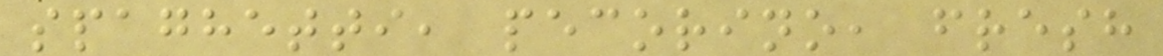spaghetti, pecorino, fresh
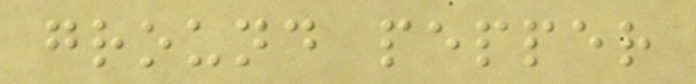ground pepper
